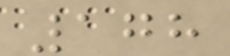178
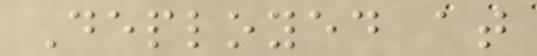Deployed at
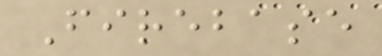Firebase
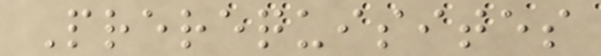Prerequisites
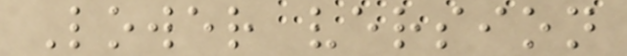Lower version
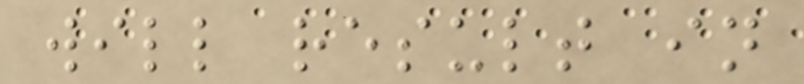will result in
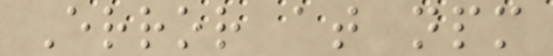Error at npm
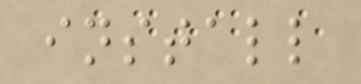install
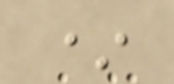*
